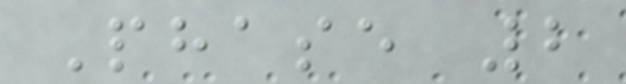Phase 2
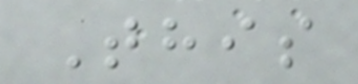This
